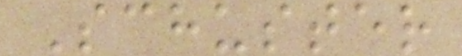Schuster
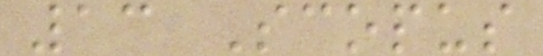13 Scopus
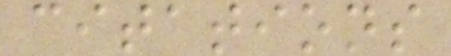citations
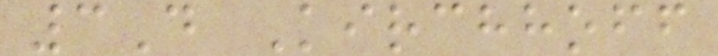3D Kirchhoff
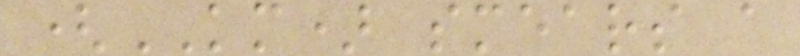(KM) smears a
